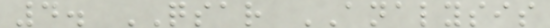4. QSAR ANALYSIS
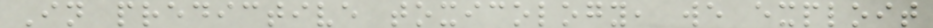In predictive toxicology, we exploit
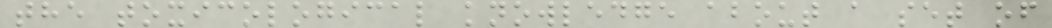the toxicological knowledge about a set of
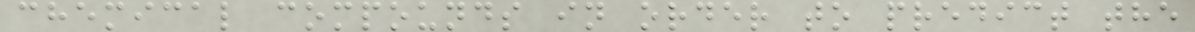chemical compounds in order to predict the
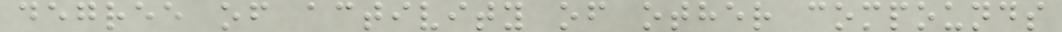degree of activity of other compounds
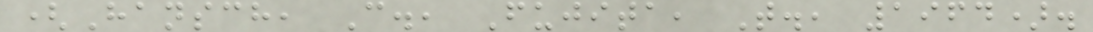(Hansch, C., Fujita, T., 1964).
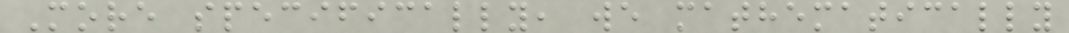More specifically, we mathematically
